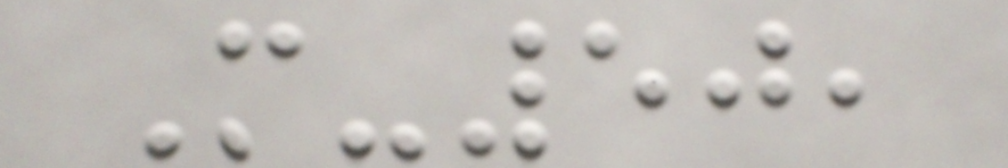M-50,
